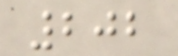202
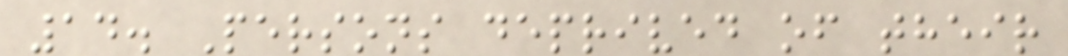14. Persons deprived of their
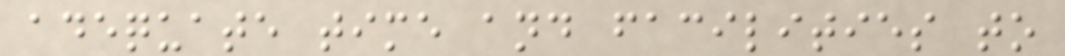adequate time and facilities to
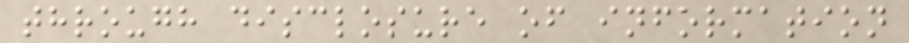through disclosure of information
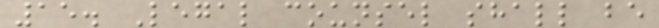15. Legal counsel shall be
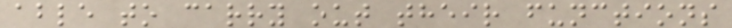able to carry out their functions
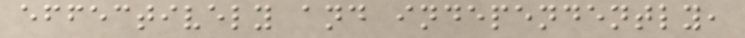effectively and independently,
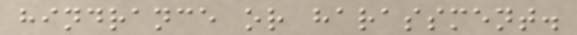hindrance or harassment.
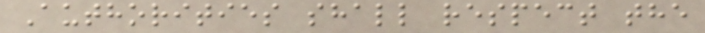Authorities shall respect the
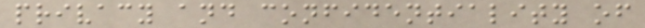privacy and confidentiality of
